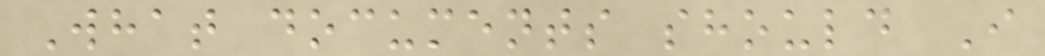What documents should I
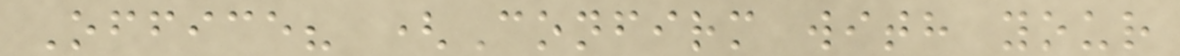Office? (Confirm with your
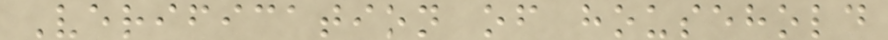Verification of household
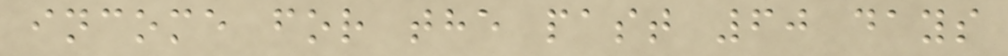income for the past 60 days
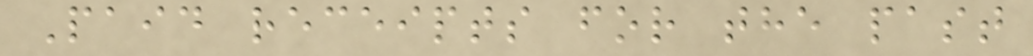Paid receipts for the past
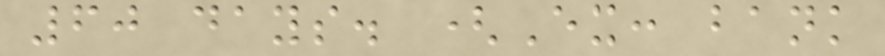60 days. (Ex: bank
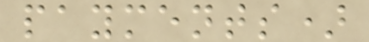payments)
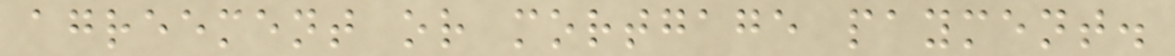agreement or mortgage payment.
